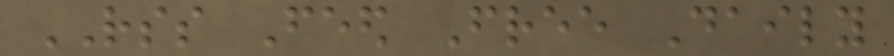RSS Feed Free Daily
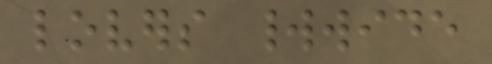lovers worldwide
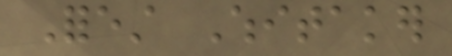Forest Whitaker
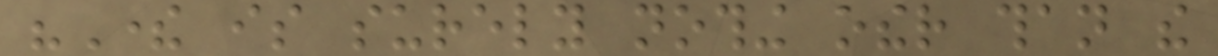"There is surely nothing other than the
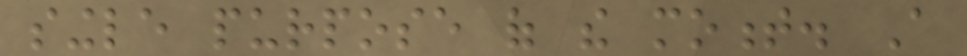single purpose of the moment. A
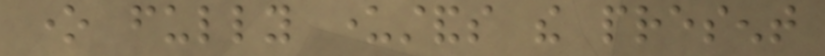one fully understands the present
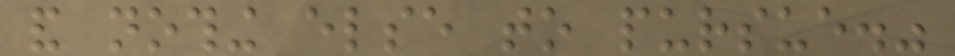and nothing else to pursue."
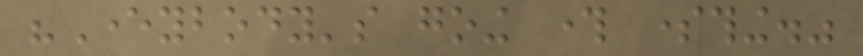"Everybody's going through something."
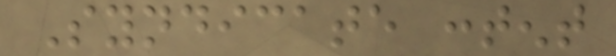Syndicate content
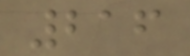216
